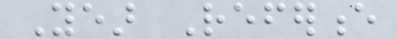Year Reference
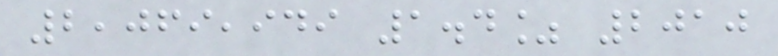2,069,949 1.4% 2010
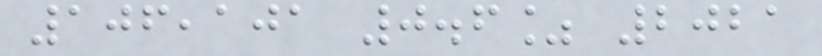106,101 0.6% 2021
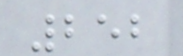252
